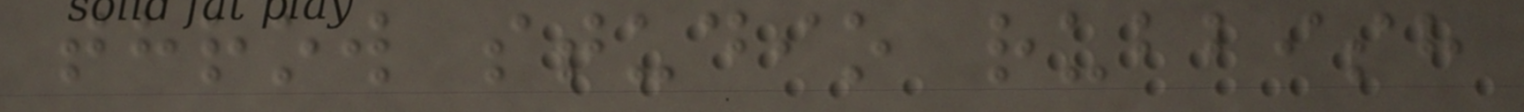throw studio rubbish
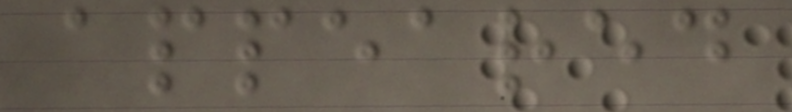appeared
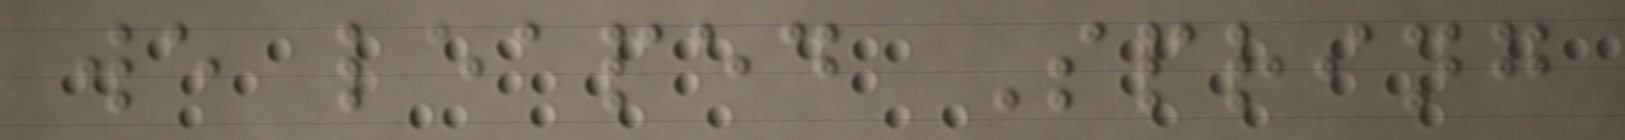we leaped Spring
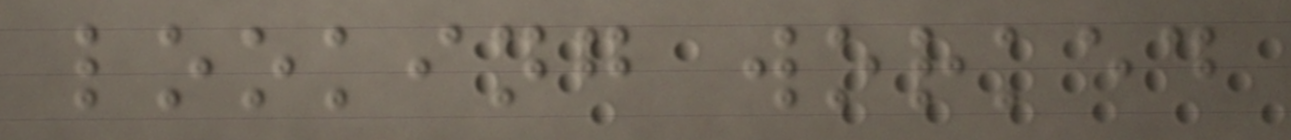looking worked
